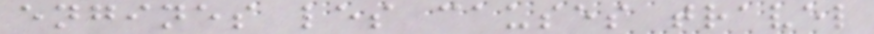engines les causes travel
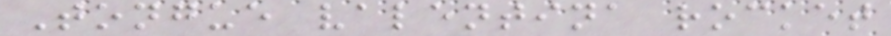Tongue valentina rocket
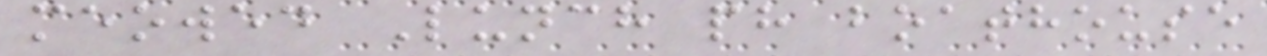meowed Lunch ph boathouse
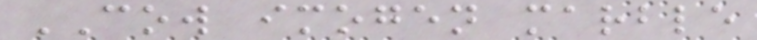COW imogen marble
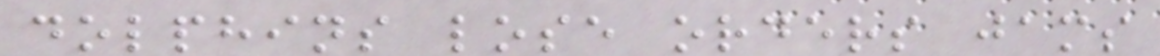dolphins lose orders jams
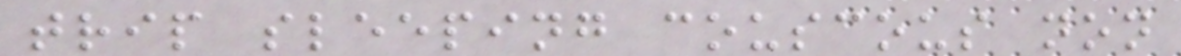trip sleeping couscous non
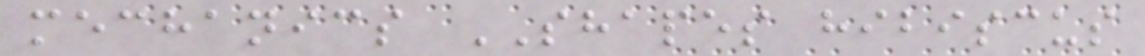mechanics SHAPES hibiscus
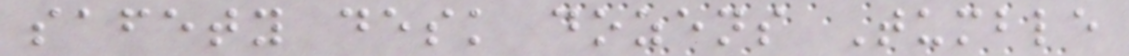safety desk dozens Tumble
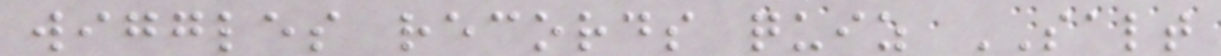wiggles records quiz SALT
